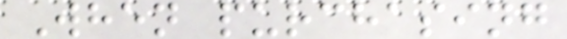When purchasing
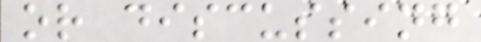or discussing
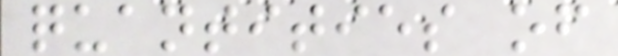quantities of
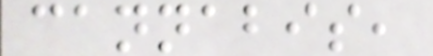cannabis,
